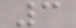3
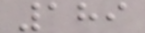189
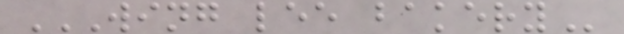WING LEE BAKERY
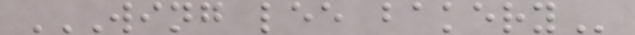WING LEE BAKERY
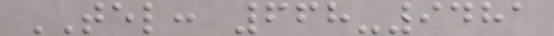TEL: 668-9481
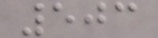503
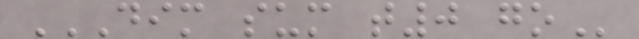DIM SUM T0 GO
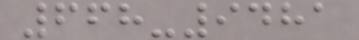668-9481
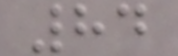84
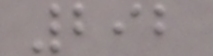292
